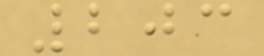203
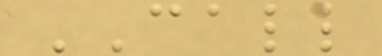CALL
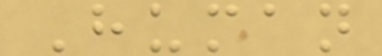Human
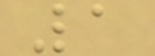1
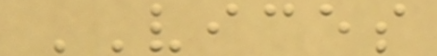VICES
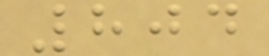804
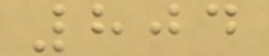804
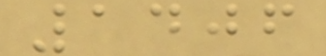1406
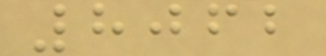8062
